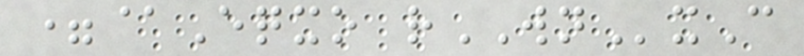=@Eqxo rWNxC
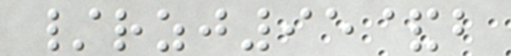/rzj95&b
